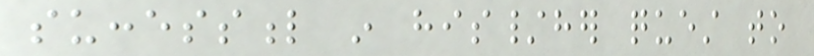successful in his/her quest to
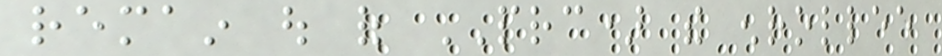remain out of PRC) the enrollee
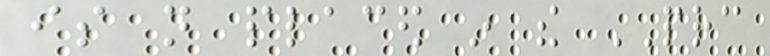is not placed in the PRC
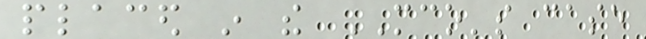placed in the MCO's case
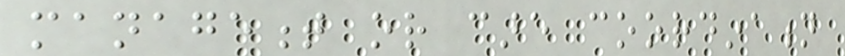management or care coordination
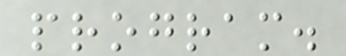program.
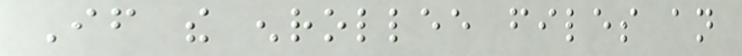If the enrollee files an
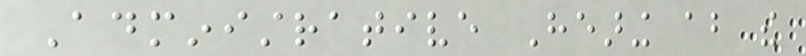Administrative Hearing about the
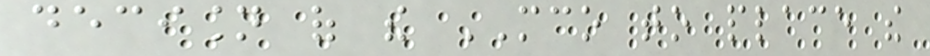decision of the MCO to place the
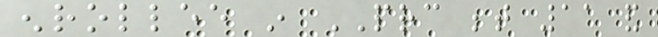enrollee in PRC between 11 and
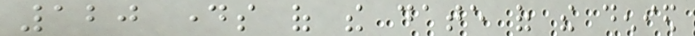120 days of the date of the denied
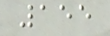155
